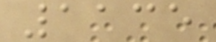1135
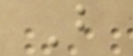B
